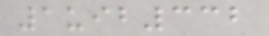1uib332
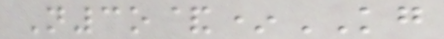N3o&*KG
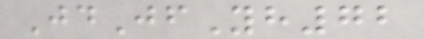JdJfYh72
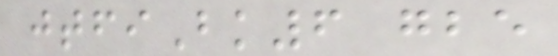jtfiBk6 gbe
